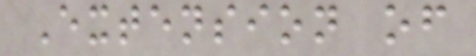Extension of
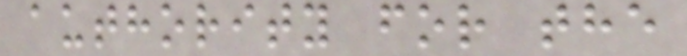authority for the
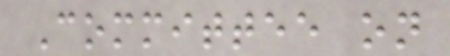Committee on
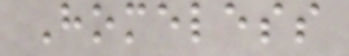Homeless
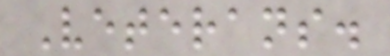Veterans.
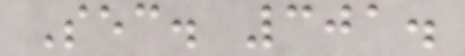Sec. 301.
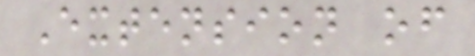Extension of
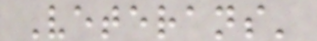Veterans'
